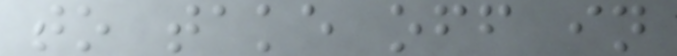to take off in
